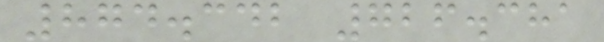874.342 726.381
